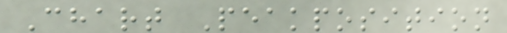Chart Peakposition
